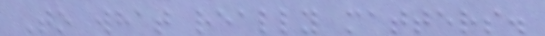To what really matters.
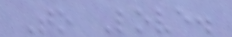To Love.
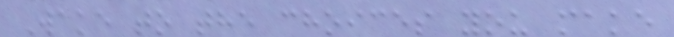Wake to the choices you make
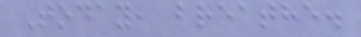Today, breathe.
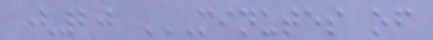(20 MINUTES OF
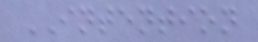INTENTION
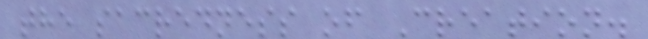the sacredness of Creation.
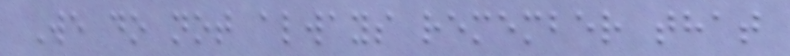We do not always remember that
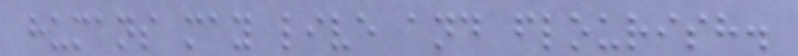humans may live and flourish.
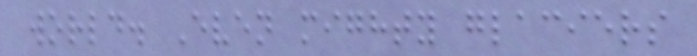world. Even mighty glaciers
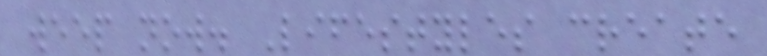weep now. Lifestyles create
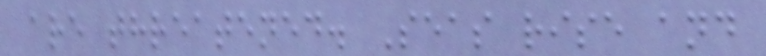are threatened. Seas rise and
